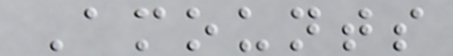Amounts
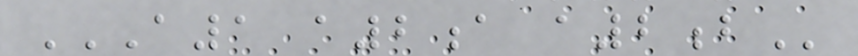A1 A2A A2B
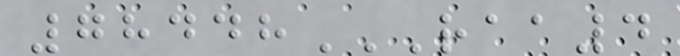78448RAA4
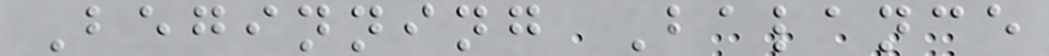Beginning Balance
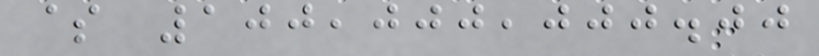$ 100,000,000.00
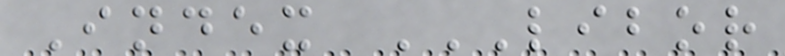Index LIBOR
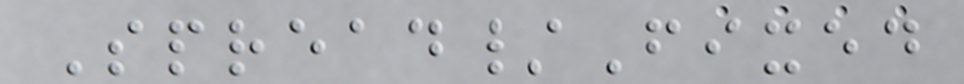Spread/Fixed
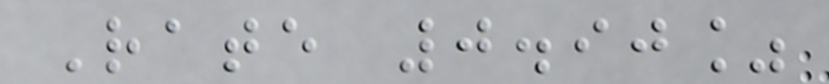Rate 0.90%
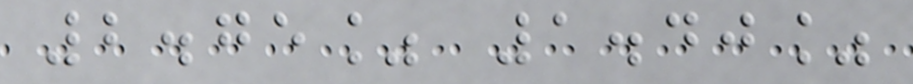2.75% 1.40%
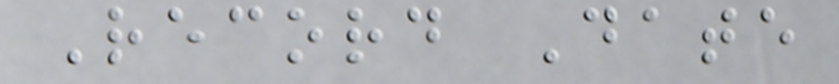Record Date
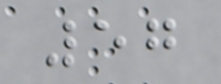57
